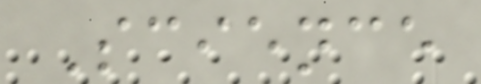Science
